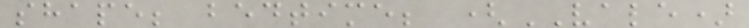shape; bedtime; (VALE)
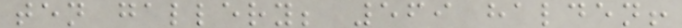ten gallery; 569 halden!
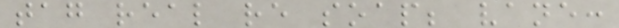tag real re soap; vane:
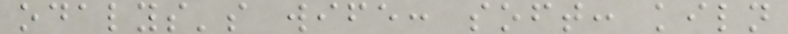odalys's wife: soft: kiln
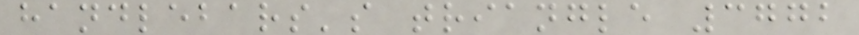handlebars's triangle 3772
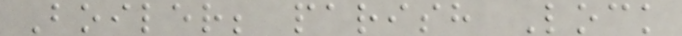Boiler; parish Lock
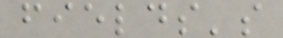fields's
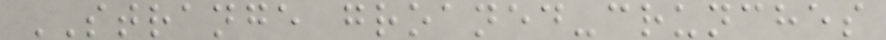STRANGE groaned-crunches
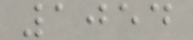1054
